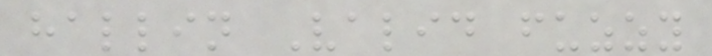hallin Valid fuzzy
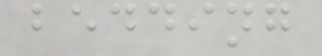bedding
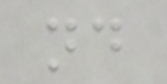nd
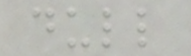dull
